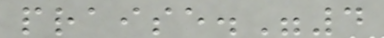praise."4
